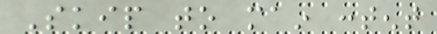Skip to main content
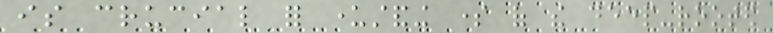is crucial for understanding some of the deep-rooted
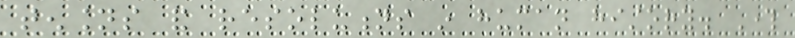tensions and resolutions in human history. Through
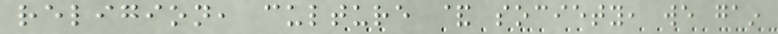religion, culture & society, we gain
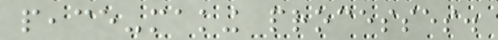peace-making processes.
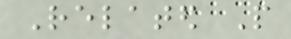Related People
